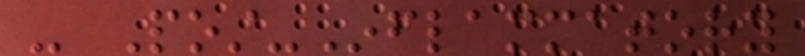- Post-Inflammatory
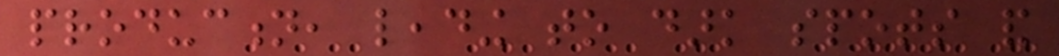production, leading to dark spots and
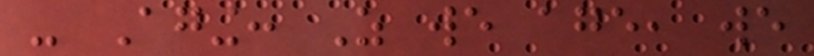- Aging: As we age, we
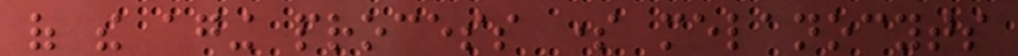of the aging process some melanocyts
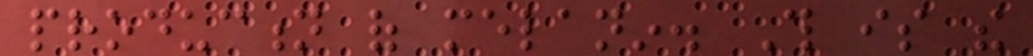production of melanin. This is the
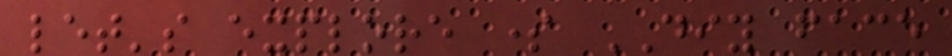let's explore some DIY face
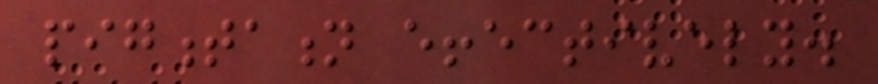pigmentation effectively.
